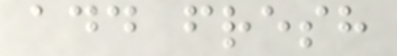add fresh
